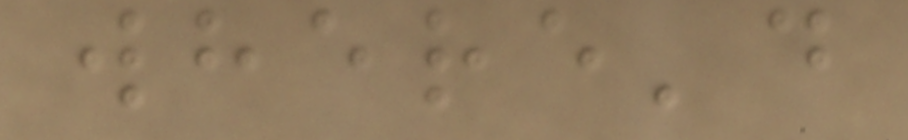where'd
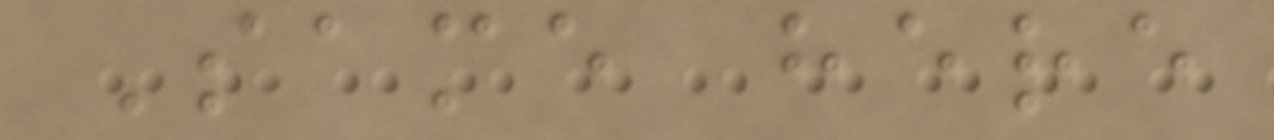Same here
